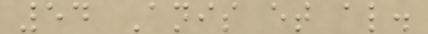54 Anis et al.
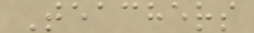Teachers
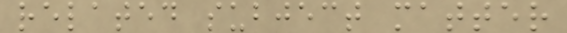related subject matter
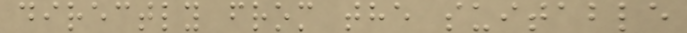directly from the suitable
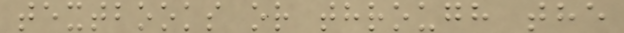textbooks or through the
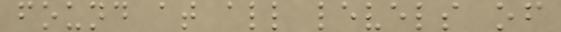found at all levels of
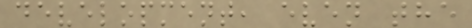development, even the
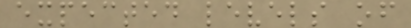expected levels of
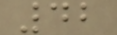42
